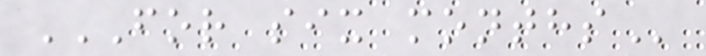FOR SIX MONTHS
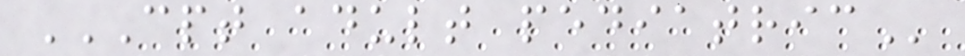CPT ADULT PEDIATRIC
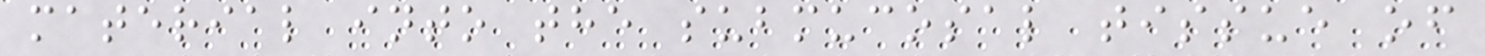material into the submucosal tissue of
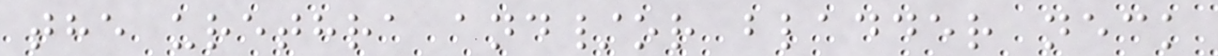the urethra and/or bladder neck
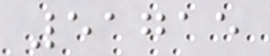51715
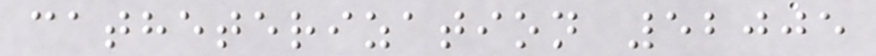catheterization 52005
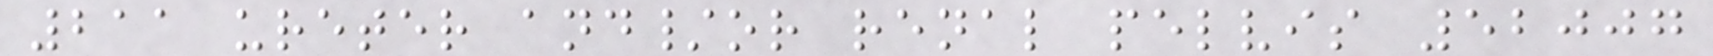211 ureter and/or renal pelvis 52007
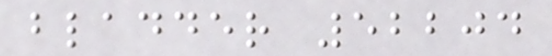bladder 52204
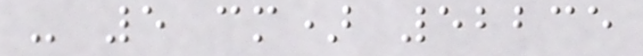- 5 cm) 52235
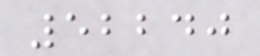52240
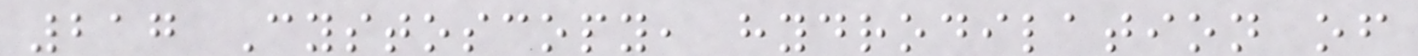217 Cystoscopy, hydrodilation of
